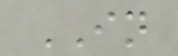IN
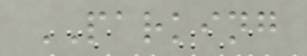PARKING
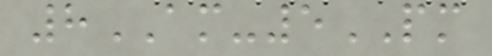8AM-5PM
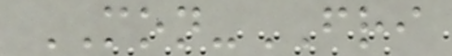MON-FRI
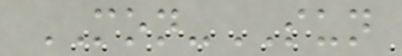MON-SUN
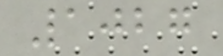1027
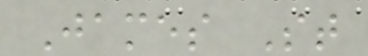James St
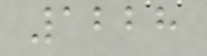1228
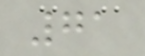71
